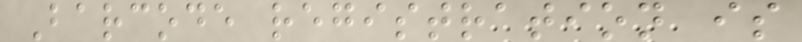Barcode registration is
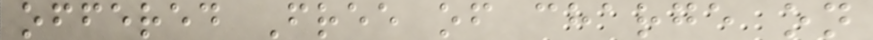offered Free of charge on
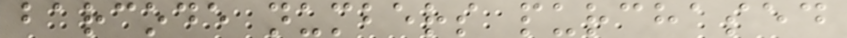barcode numbers purchased
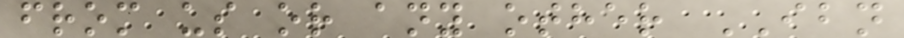from us or any other IBN
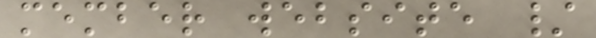member website /
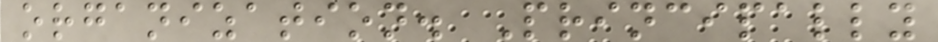organization. Principally
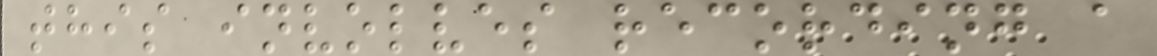this involves recording a
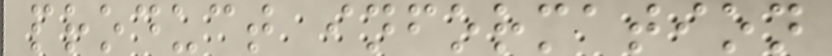product information
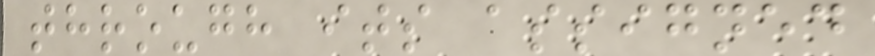through its assigned
